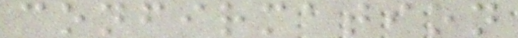confirmation
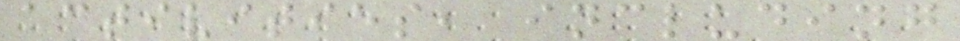activities, including
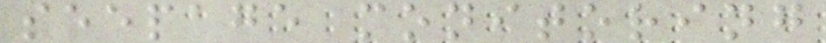seepage monitoring
